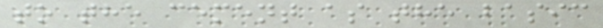to the cement as the basic
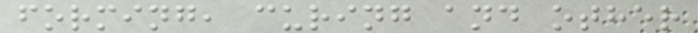forming, curing and other
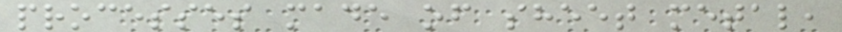processes made of sheet metal,
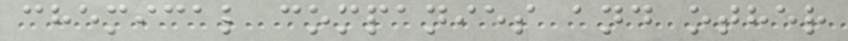chemical companies and other
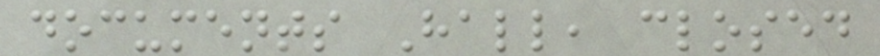documents Hall, closed
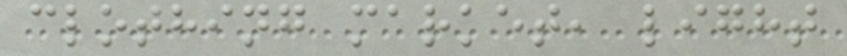clothing market, light
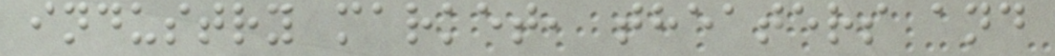industry market, theaters and
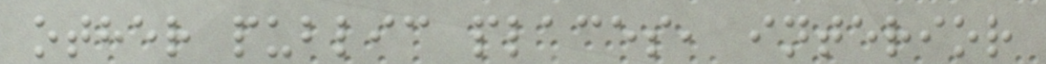other public places, interior
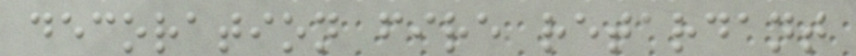decoration fire retardant
